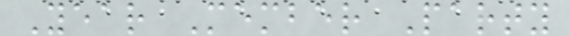Year Member Party
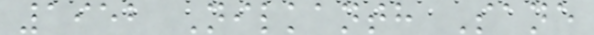1952 Nilkanth Sane
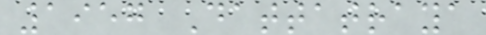1957 Dattatraya
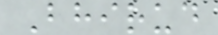Bhirud
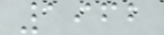1962
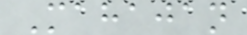Mahajan
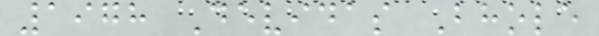1978 Devidas Bhole
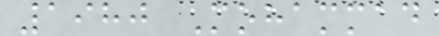1980 Mohammad
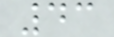43
